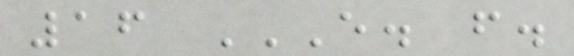16 E. F.
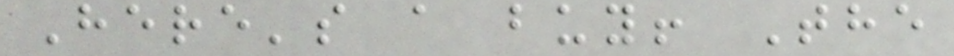Here's a buy! The
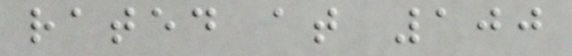rated at 100
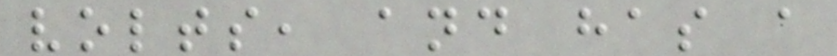volts, and has a
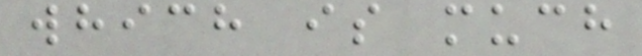which is much
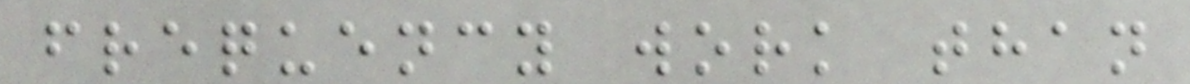frequency work than
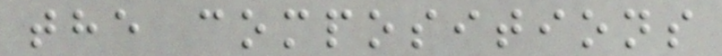the compositions
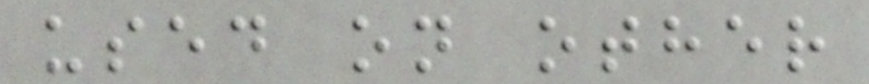used on other
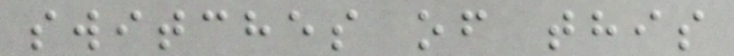switches of this
